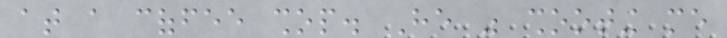at a coffee shop. He was shooting me
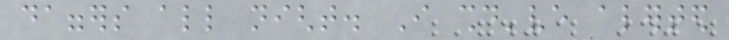daggers all night. I should've alerted
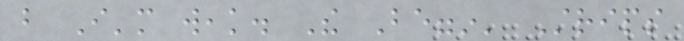but I'm weak. The Beggin' Strips
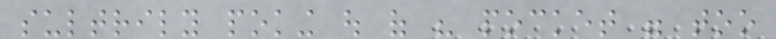sultrily poking out of his pocket were too
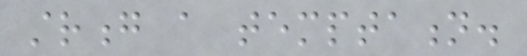strong a temptation.
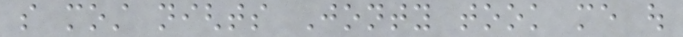so most nights Jonty took me out
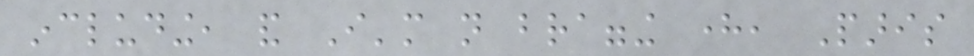including, and I'm not bragging here, Paris
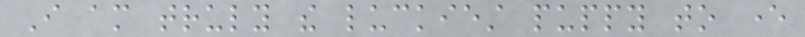I am truly the luckiest puppy to ever
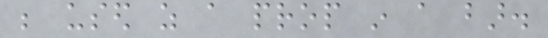be used as a prop in a bar.
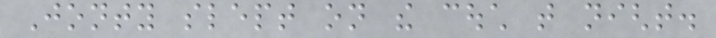Jonty slept on the couch that night.
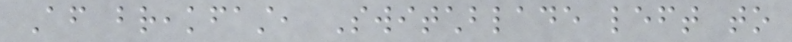After breakfast, Switchblade left to
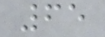65
